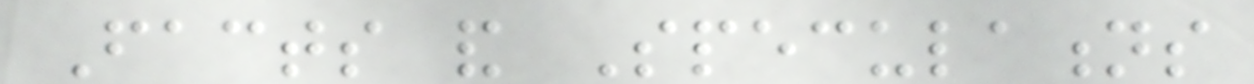Facts and Speculations
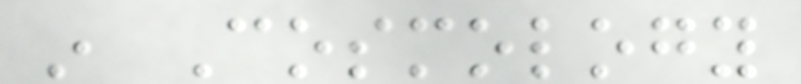in Cosmology
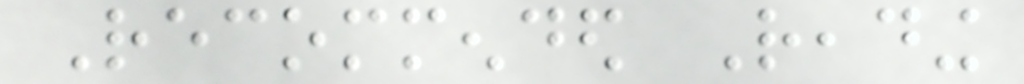Recommended Reading
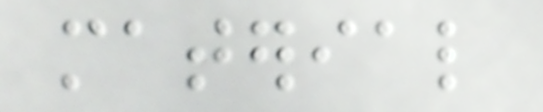material
